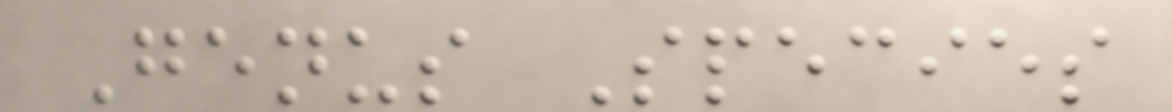Genus Species
